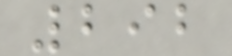292
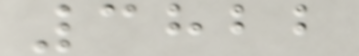3822
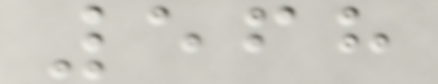568
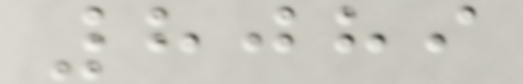8089
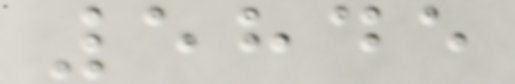5845
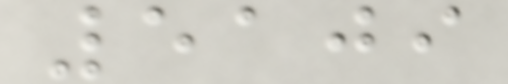5109
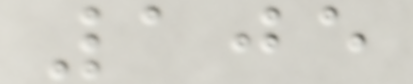105
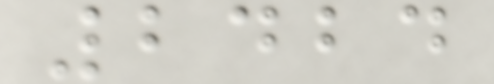2424
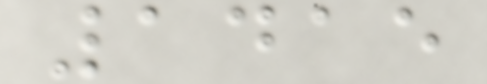1415
